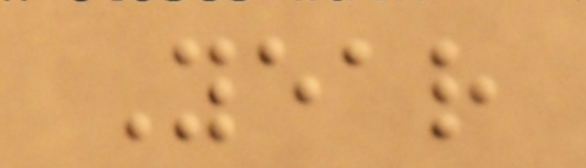Year
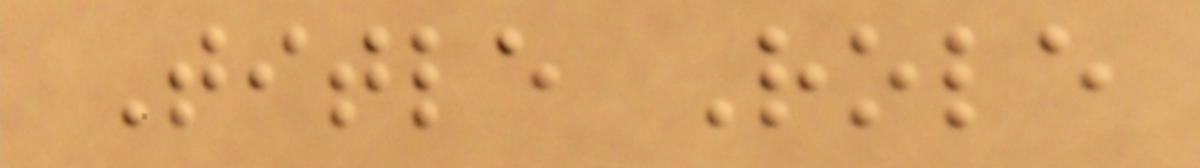Title Role
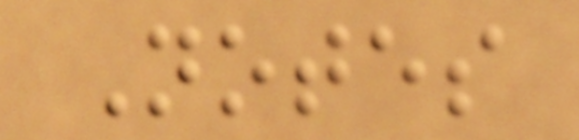Notes
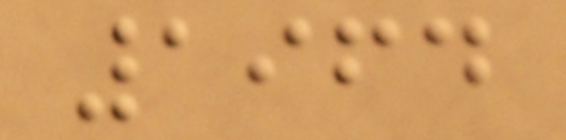1964
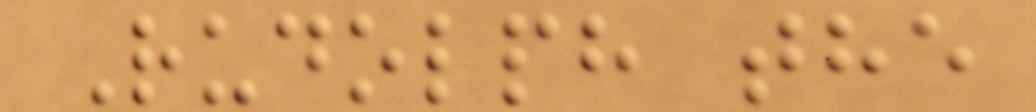Rudolph the
